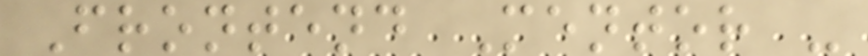Frontend Mentor -
